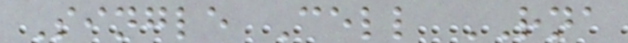Single Cell RNA
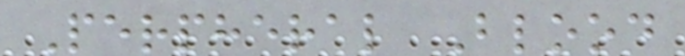Perpheral Blood
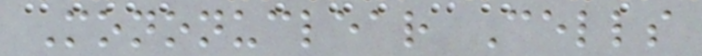Mononuclear Cells
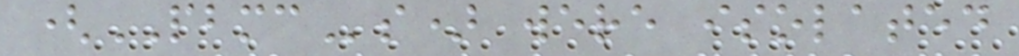(PBMCs) were isolated
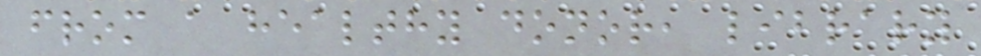from a healthy donor, library
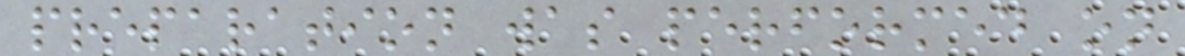preparation was performed on
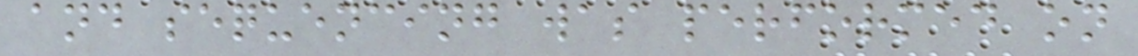and sequencing was performed on
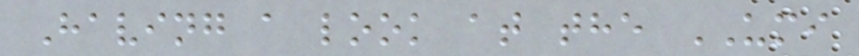Having a look at the UMI
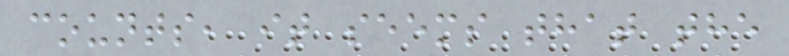counts, it seems that the
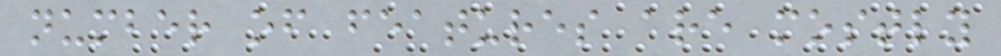number of features are mostly
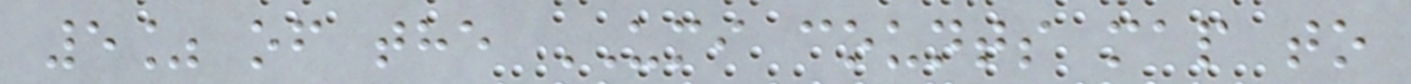5% of the UMI counts map to
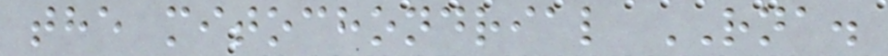the mitochondrial RNA.
